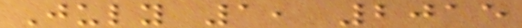July 1, 2015
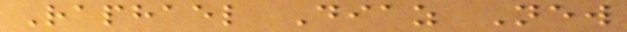Raphael Diaz New
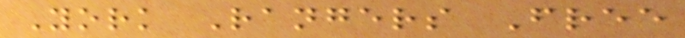York Rangers Free
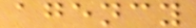agency
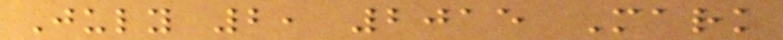July 2, 2015 Mark
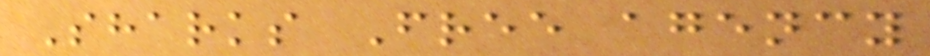Sharks Free agency
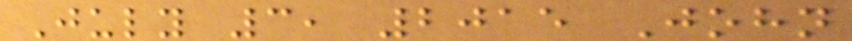July 3, 2015 John
